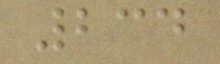234
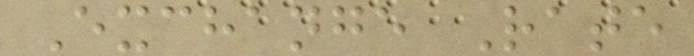Exchange Rate
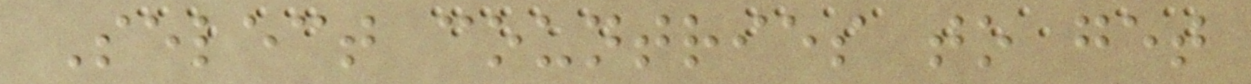Select countries to get
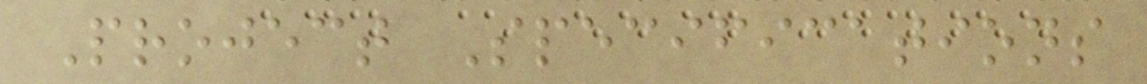Project Specifications
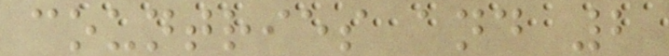countries and 2
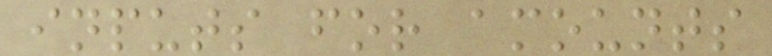inputs for amounts
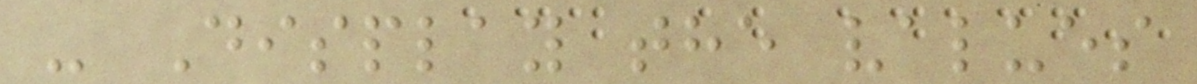- Display the values
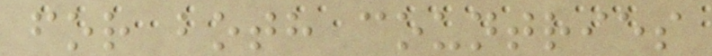for both countries
